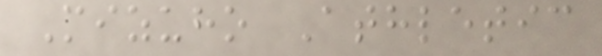Mizuho Athletic
